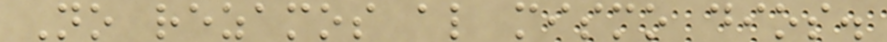No rezamos al mismo dios.
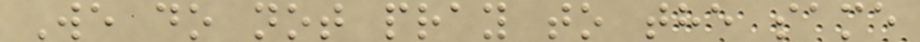We do not pray to the same
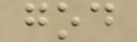god
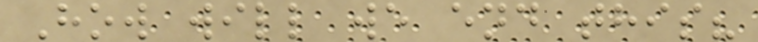How will we end this?
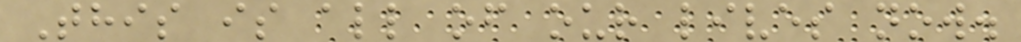This is all of our lives now.
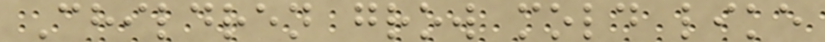Children grow mold like
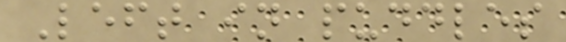Left in puddles
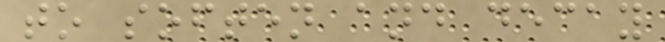to soften and decay
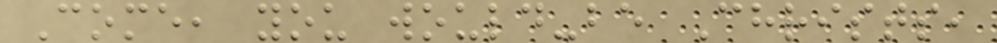Come, you would-be Christs,
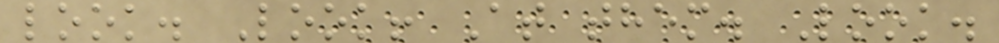look. Look! At them. Look.
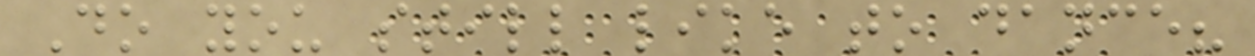Do you still like to dance?
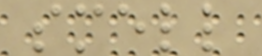smell
